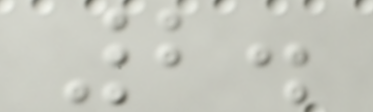2.
